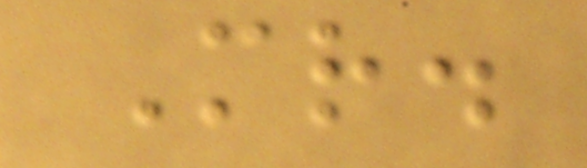Mr.
